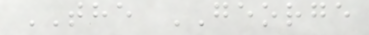THE GEORGE
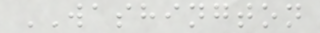WASHINGTON
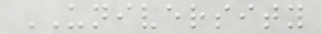UNIVERSITY
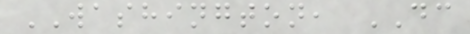WASHINGTON, DC
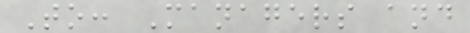To: Managers and
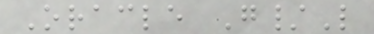Oracle G/L
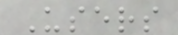Users
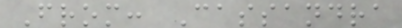From: Cassandra
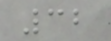32
